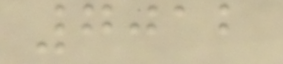7012
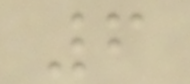6
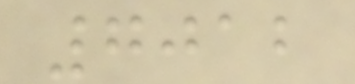7012
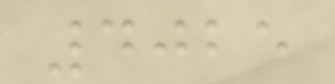4025
